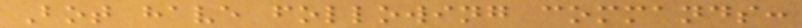Bot have following commands:
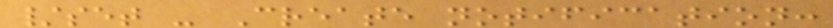/set - Create notification:
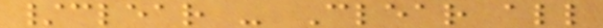/clear - Clear all
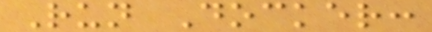Run Docker:
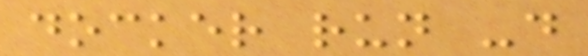docker run -d
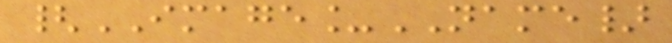{IMAGE_NAME}
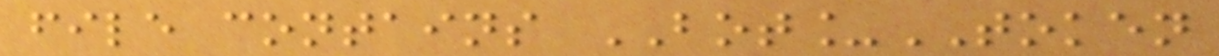file contains BOT_TOKEN
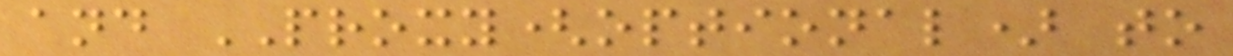and PROXY(optional) to
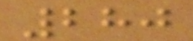280
